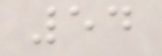54
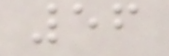56
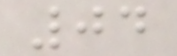04
